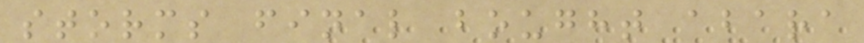storms final bought abara
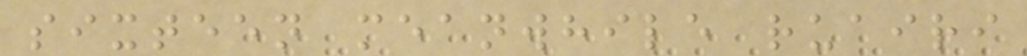sixteen meanwhile ruairi
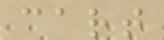cart
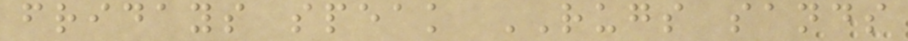fridays speak RUGS sands
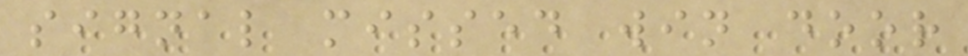signal missed win door
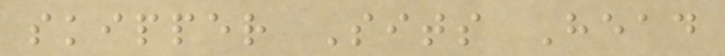skipper Sits Head
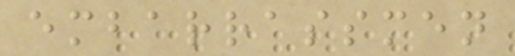embarrassmen
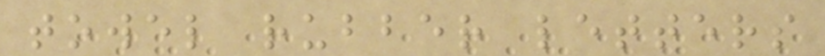towel rubber letters
